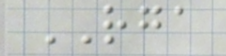RGA
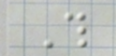This
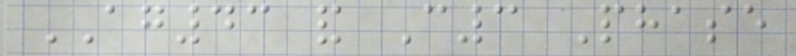AG43 and C3 Phase
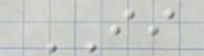II
